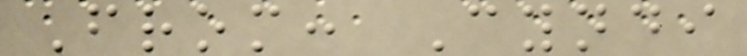From: Cyndi
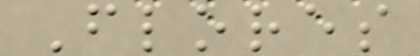Flores
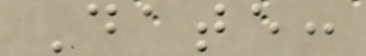Date:
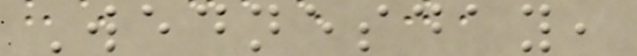Wednesday,
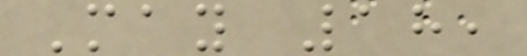May 18,
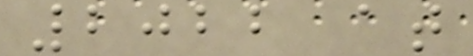2022 at
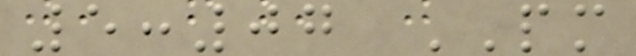5:07 PM
